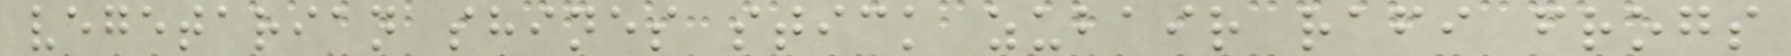vegetarian shines stick zubair rafi frogs
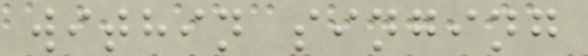within singing
